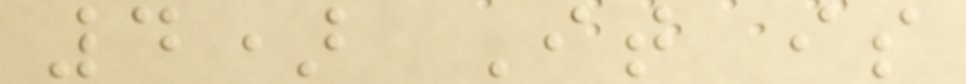4) It is
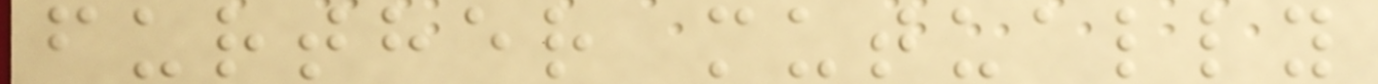further mutually
